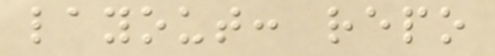layout: repo
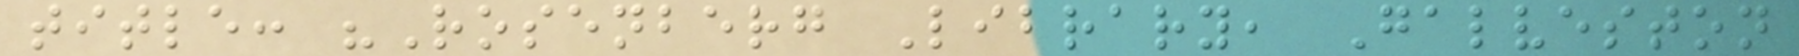title: "Rosenberg Library, Galveston
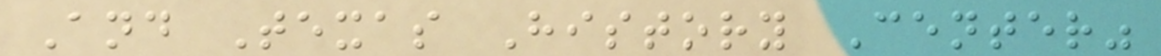And Texas History Center"
